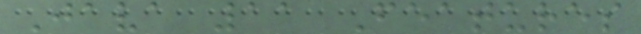Java 11 Features
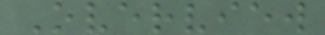Overview
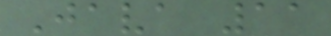Java 11
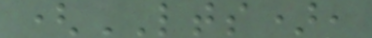(LTS),
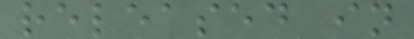released in
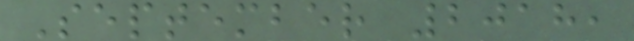September 2018,
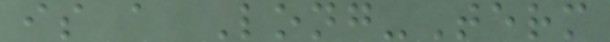is a Long-Term
